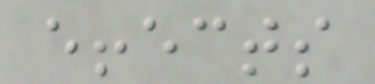effects
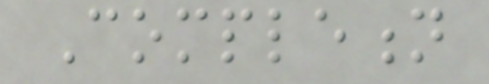Completion
